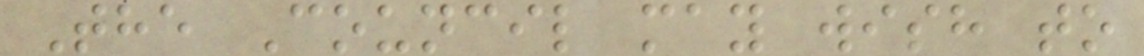The Council may wish to
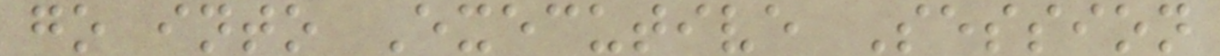go into Executive Session
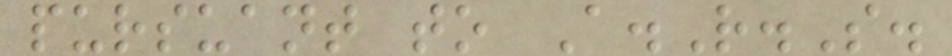pursuant to A.R.S.
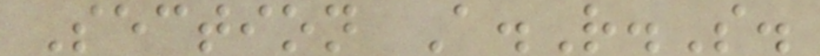Section A.R.S.
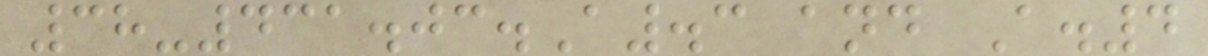38-431.03.A.3 and A.4
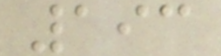193
